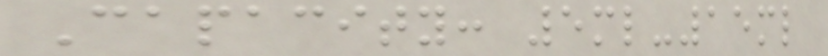Capacity: 5ml-15ml
